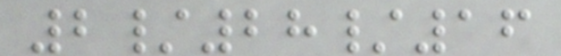2/28/16
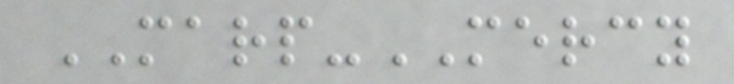MARP-MERCY
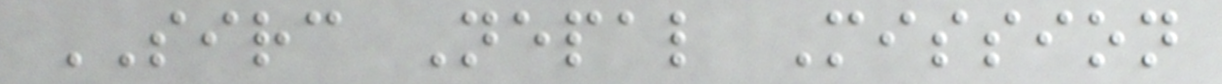SIRC Nepal Mission
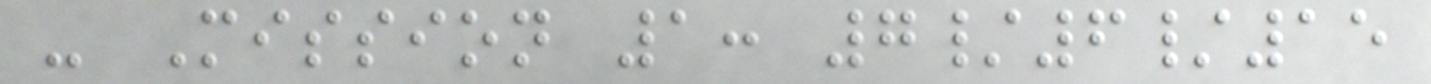- Mission 1: 7/6/15
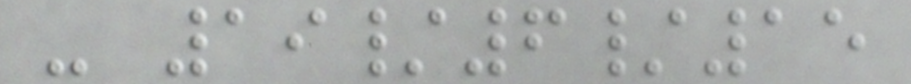- 19/6/15
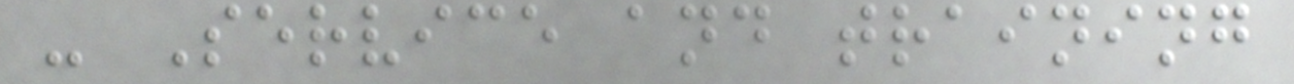- Service and training
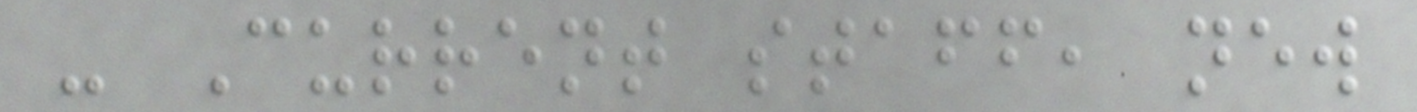- Current staff, new
